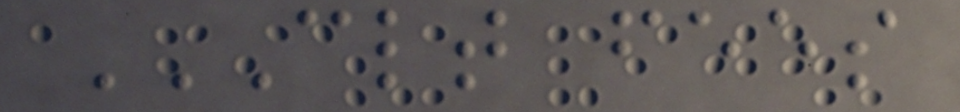CLT FEES
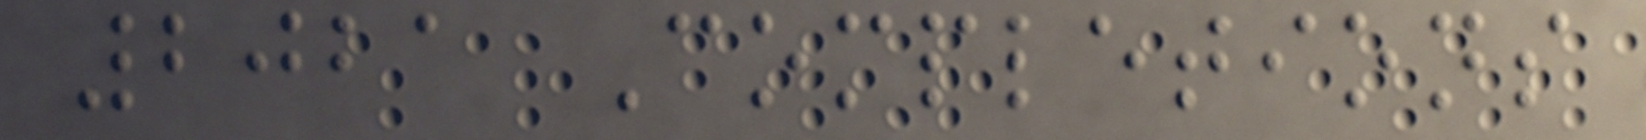2021 Completions
